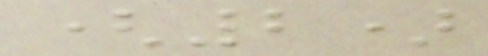(2)
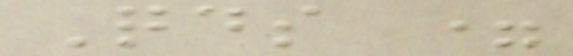Qds =
